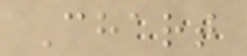Chart
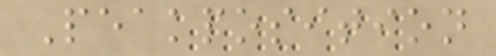Peakposition
